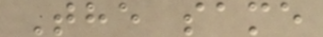The same
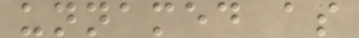unnamed as
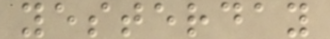yesterday
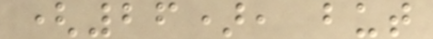(26), but
